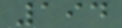194
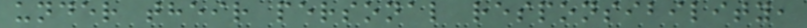under their personal responsibility,
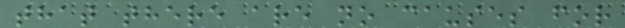that there are no causes for
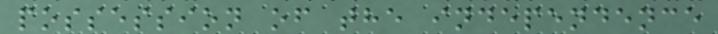possession of the independence
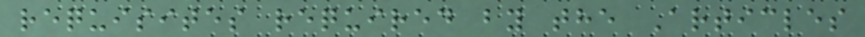requisites required by the Articles
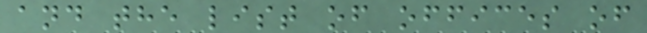and the list of offices of
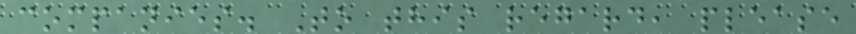companies. To this regard, please
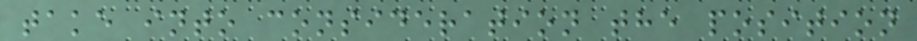take into consideration the position
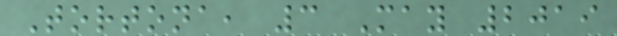Tortona, 3 May 2019
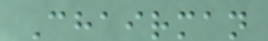Chairman
